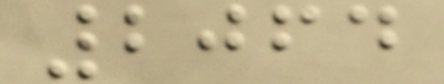2064
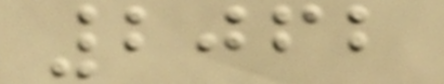2062
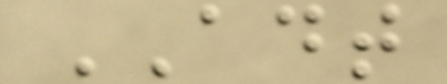ADT
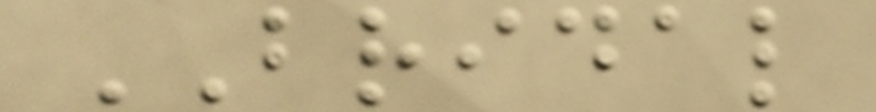BRIDAL
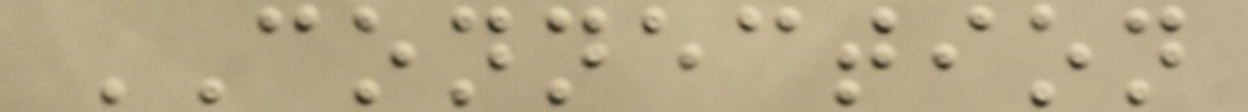CONNECTION
